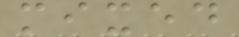mixed
